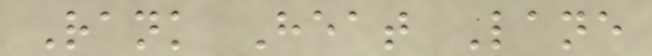Rank Heat Lane
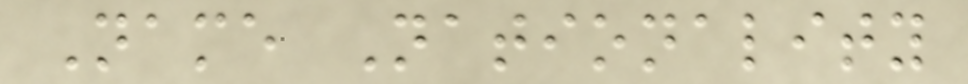Name Nationality
